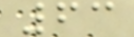63
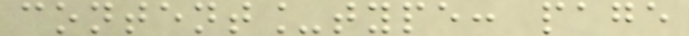content_type: page
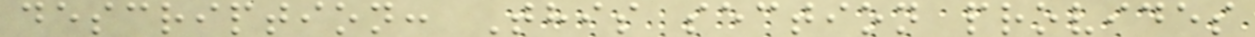description: This section provides
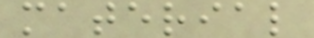material
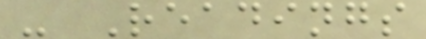- Readings
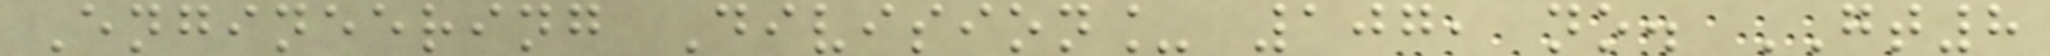Engineering Division_ 107, no. GT8
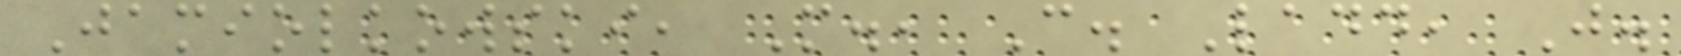Jamiolkowski, M., C. Ladd, J.
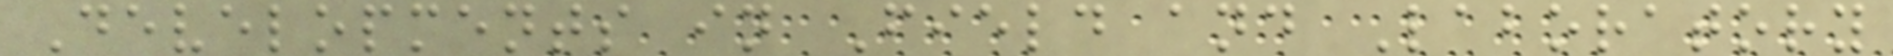Developments in Field and Laboratory
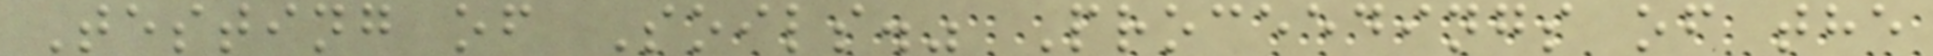Testing of Soils." Proceedings of the
